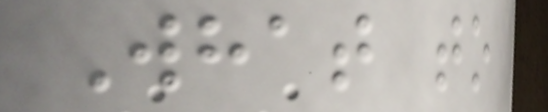What to
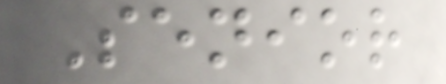Senior
